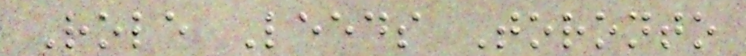Role Leeds Toronto
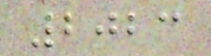2023
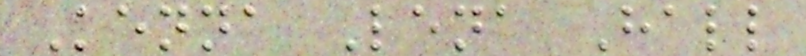Kenna Lena Hall
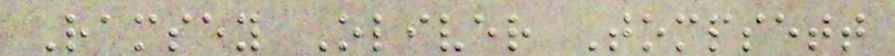Ramsey Oliver Tompsett
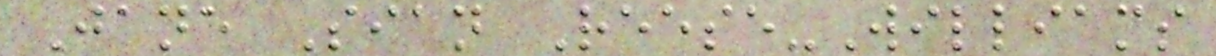Jane Sian Reese-Williams
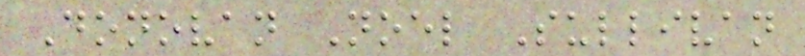Donovan Noel Sullivan
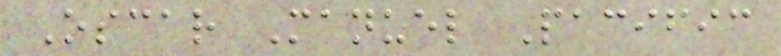Oscar Manuel Pacific
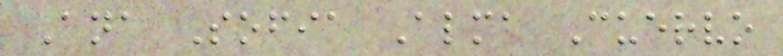Ana Sofia Alma Cuervo
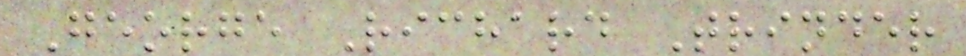George Richard Trinder
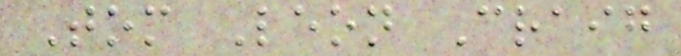Tom Leon Craig
